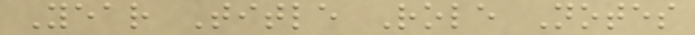Year Title Role Notes
